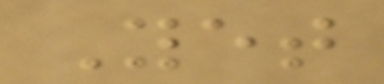Yet
